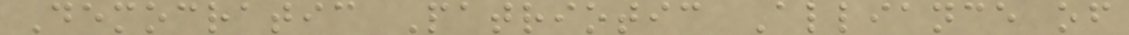Democratic Patriotic Alliance of
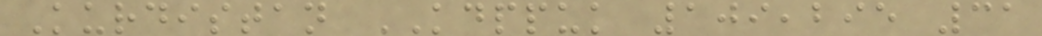Kurdistan KDPPUK 109,295 31
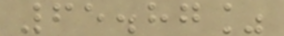65.87%
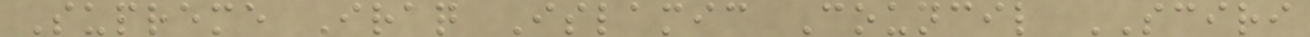Supreme Iraq Islamic Council SCIRI
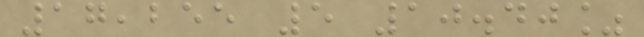17,255 5 10.40%
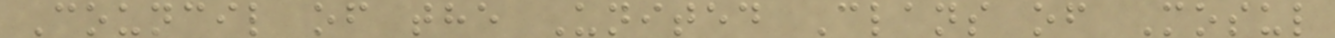Council of the United Clans of Mosul
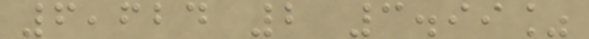6,624 2 3.99%
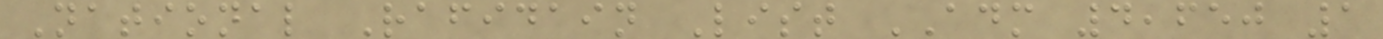National Rafidain List ADM 4,650 1
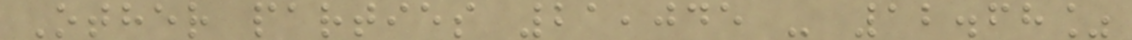Other parties 21,045 - 12.68%
